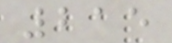215
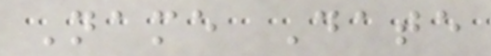Name Date
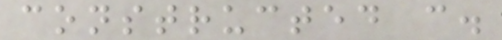constructed c.
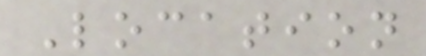Location
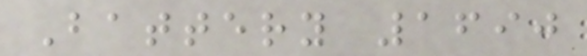Battery 1690
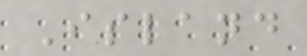Island
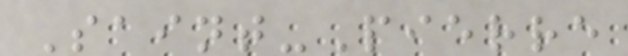Saint-Pierre
